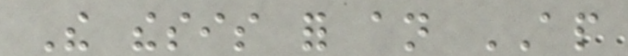The thesis for an AP
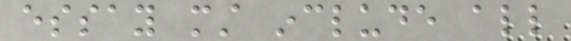essay must include all
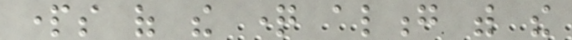parts of the question along with the
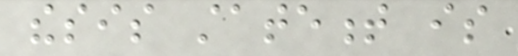thesis statement is
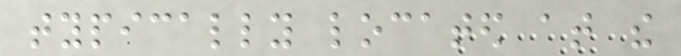typically located at the
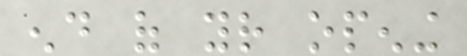end of your opening
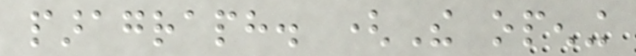paragraph. (The opening
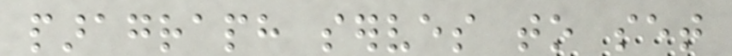paragraph serves to set
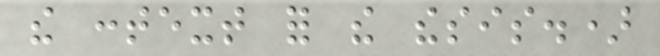the context for the thesis.)
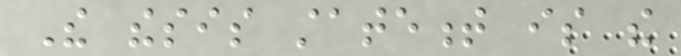The thesis statement is the
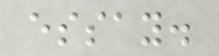essay.
